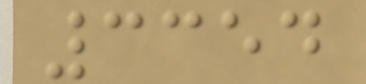3354
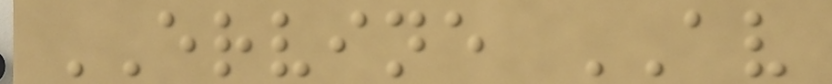ERVINE AV
